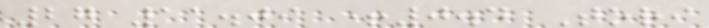27 11.09 +0.4 Tori
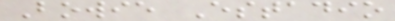Bowie Estadio
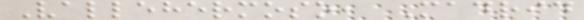Vallehermoso, Madrid
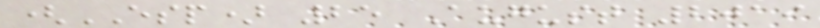(ESP) 25 August 2019
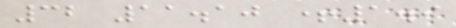32 11.10 +1.9
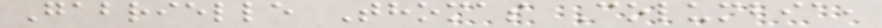Gabrielle Thomas Columbia,
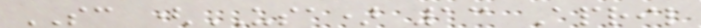SC (USA) 13 April
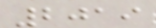2019
